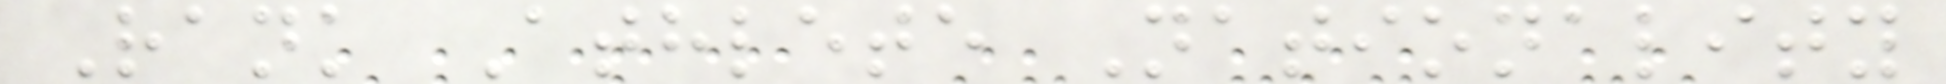Rank Athlete Nationality
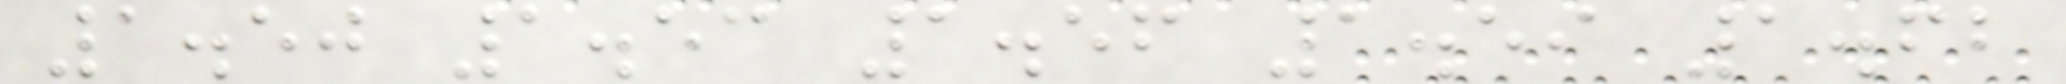1.50 1.53 1.56 1.59 1.62
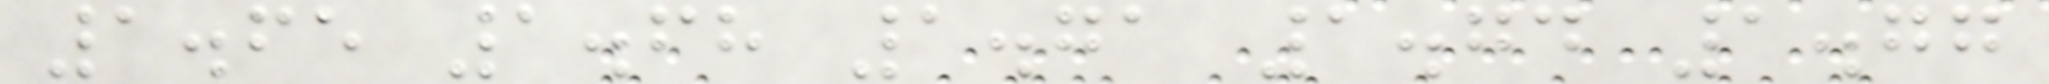1.65 1.68 1.71 1.74 1.77
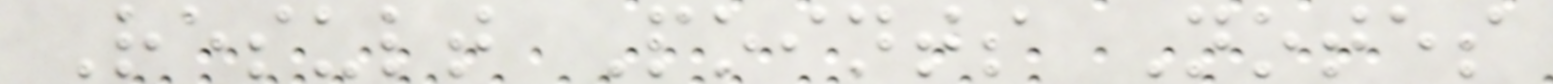Result Points Notes
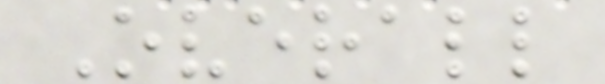Overall
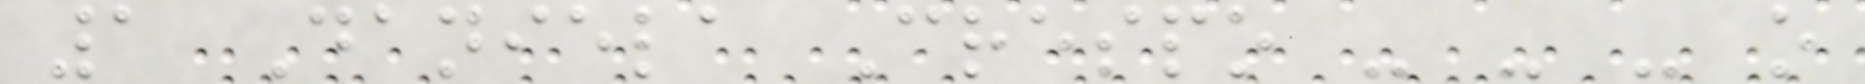1 Daniela Crespo - - - o
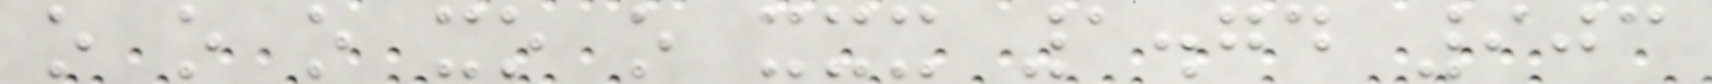o o o xo o xxx 1.74 903
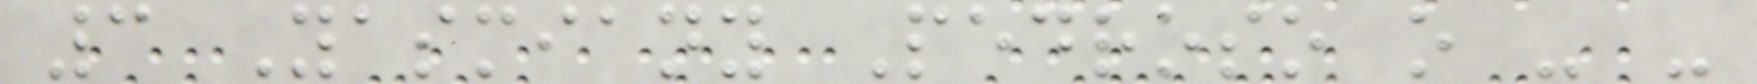3 Yasmiany Pedroso o - -
